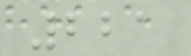221
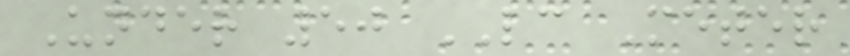Under 50 LC Meter
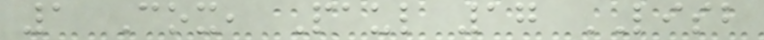1 Cox, Paul 17 LISB
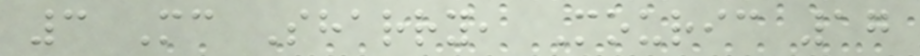3 Mc Sharry, Mouric 17
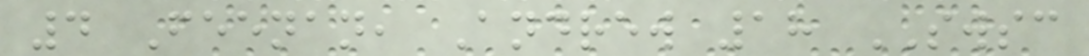4 Feenan, Andrew 18 SWSC
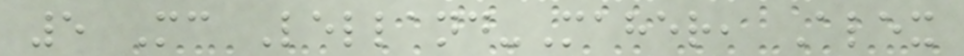5 Mc Lelland-Maher, Alex
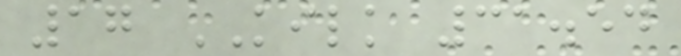17 KILK 31.54
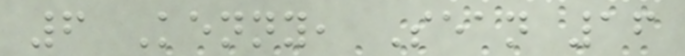6 Kenny, Sean 16
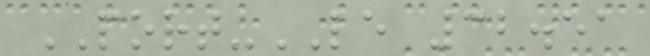PORT-LE 32.51
